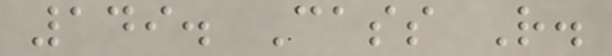149. Cass R.
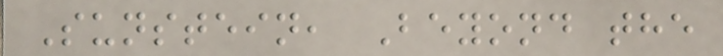Sunstein, Beyond the
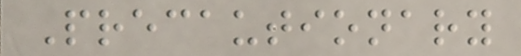Precautionary
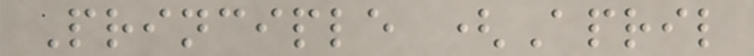Principle (April
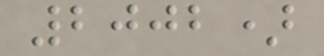2002)
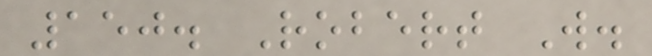150. Robert W.
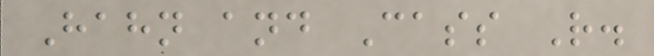Hahn and Cass R.
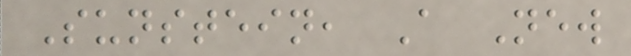Sunstein, A New
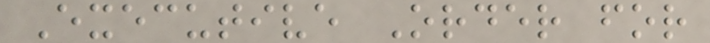Executive Order for
